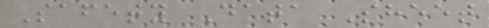Safety Data Sheet
